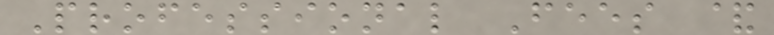Professional Fees &
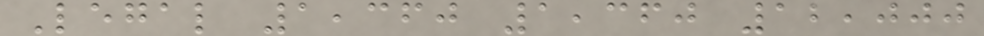Legal 1,360 1,360 12,000
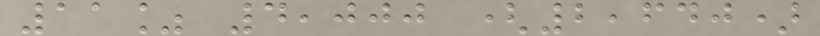11% 4,000 (2,640)
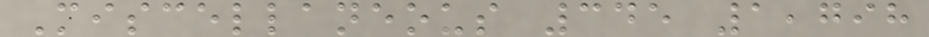Miscellaneous 345 1,798
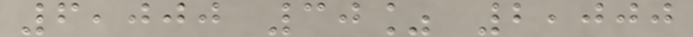6,000 30% 2,000
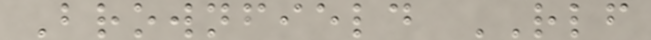Brownfield RLF
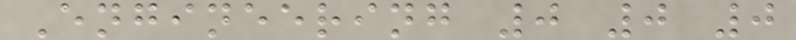Engineering 0 0 0
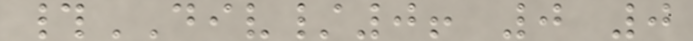#DIV/0! 0 0
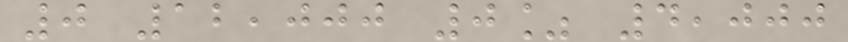0 12,000 0% 4,000
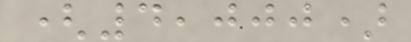(4,000)
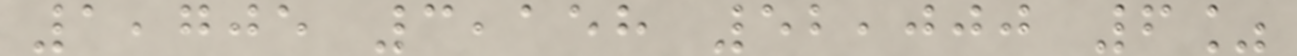1,705 3,158 52,000 6%
